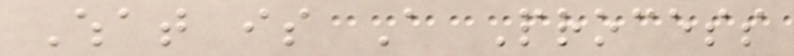What is A Process
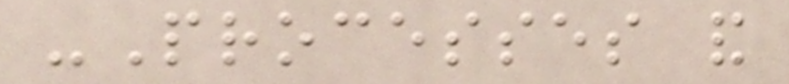-Processes and
